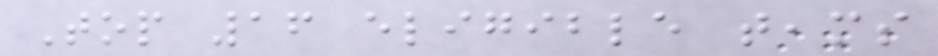Top 16 eligible teams
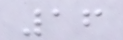16
